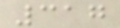317
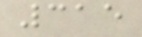315
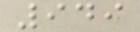949
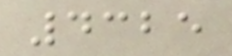4325
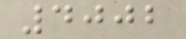4002
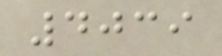4039
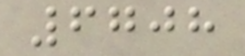6708
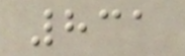831
